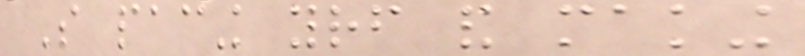So pacing yourself and making
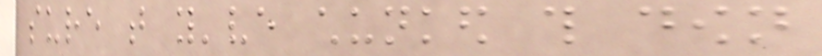sure that you've chunked this down
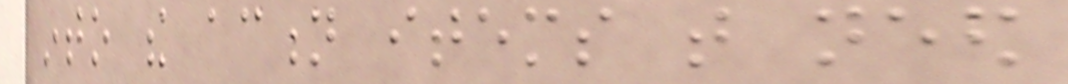into the action items that need
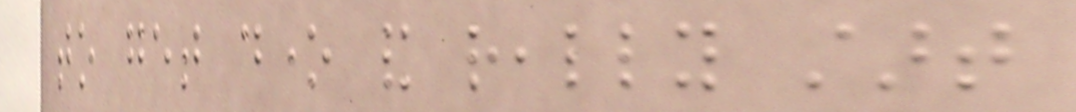to get done and really start
